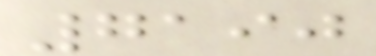7190
